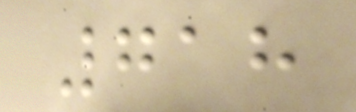718
